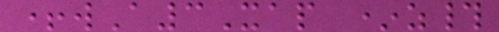+wA3Xap *z#
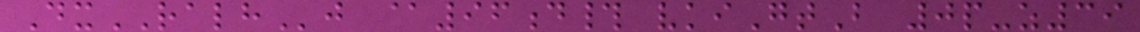DxRALHj @96d# vkiGtB 0p-z39
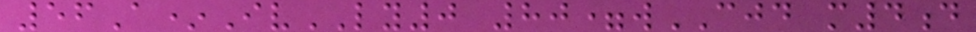56A*IvLY0 80=wCJD m4d
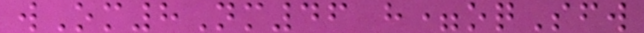wOm8Nm46 h=oqSfw
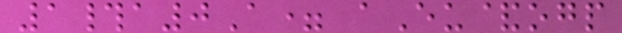1#a0A= aEu&ogp
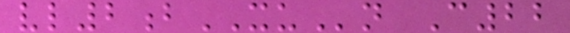vl2bXUn C22
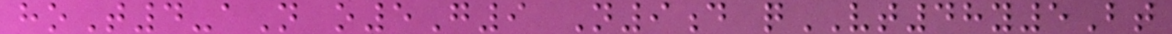hoT4-aN o5G9 N9d qVT48y5Bt
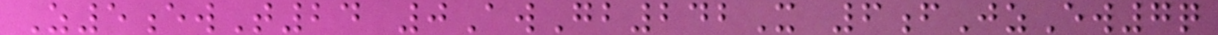Z5ewT24 0AwGb242X 6fJzEw7q
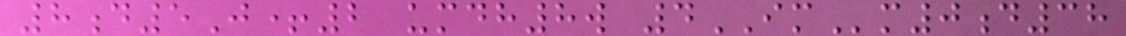8d5J+2 umdh8w 4IMm0d38
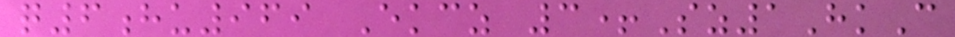q6hu969 Ekcz 3+Sz1HkC
